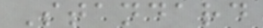Standard
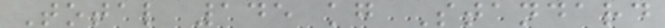Total 145 kg Standard
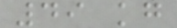49 kg
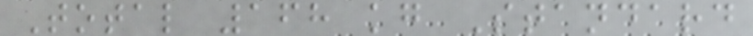Total 168 kg Standard
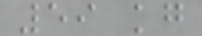59 kg
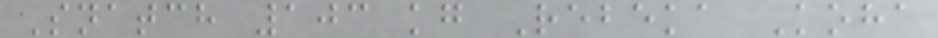Snatch 103 kg Rebeka Koha
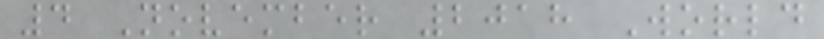4 November 2018 World
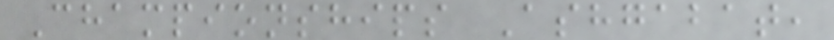Championships Ashgabat,
